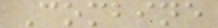Combine
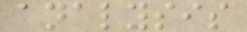analysis
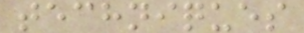techniques
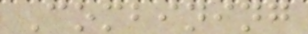Combining
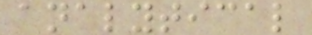analytical
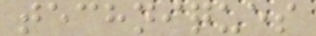techniques
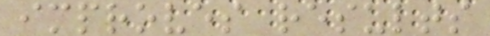improves results
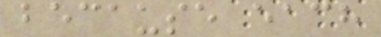because each
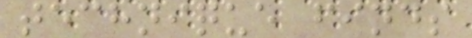technique finds
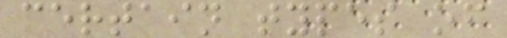certain types of
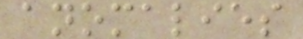anomalies
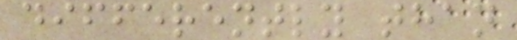differently than
